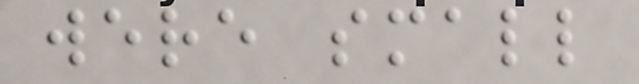were small
